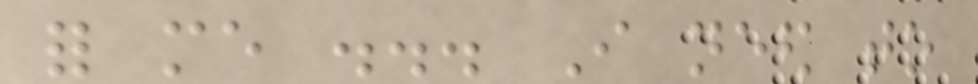for me ... I need to
